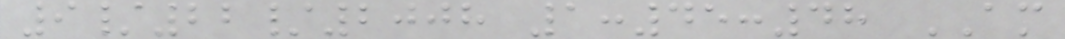9/22/2008 1:45:48 AM
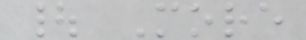| More
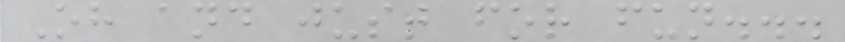Oh and just for fun...
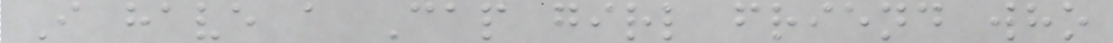I have a Cap girl friend who
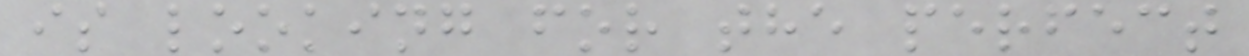is looking for the perfect
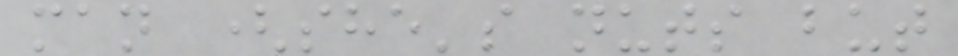man (she's nuts but
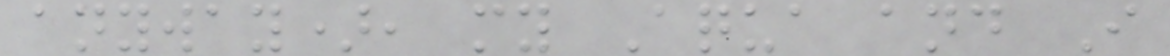anyway), my Aqua and I
